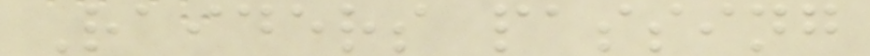Raiders passing
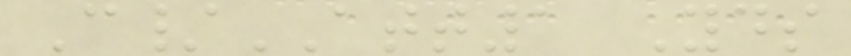C/ATT1 Yds
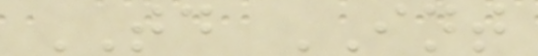TD INT
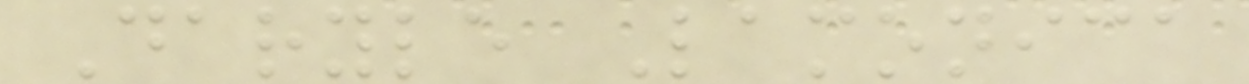Daryle Lamonica
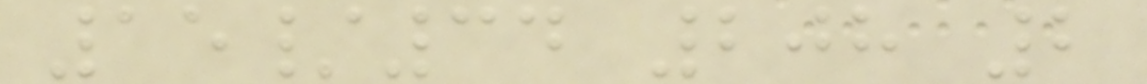15/34 208 2
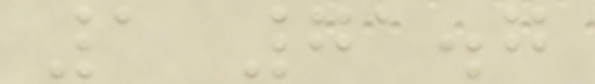1 71.7
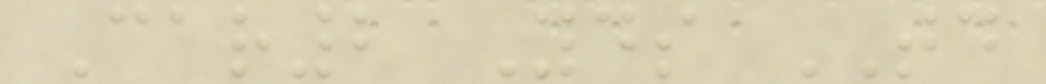Car2 Yds TD
